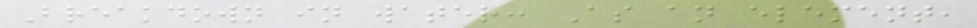Breakdown in water: As an element,
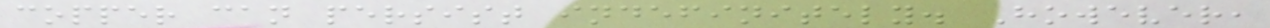copper can persist indefinitely. However,
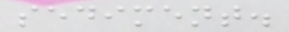sediment.
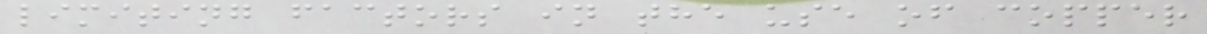limiting factors in the use of copper
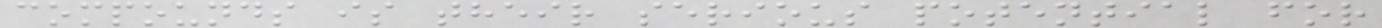compounds is their serious potential for
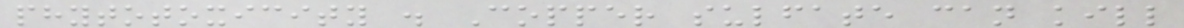phytotoxicity . Copper sulfate can kill
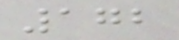172
